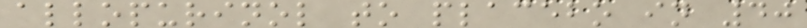allopurinol to placebo in 40
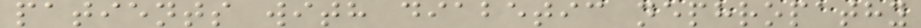patients with diabetic nephropathy
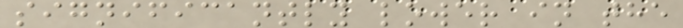significantly lower in the
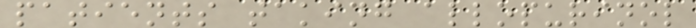patients taking allopurinol
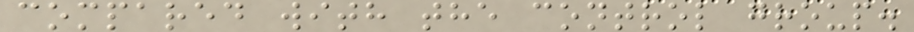compared with the control group.
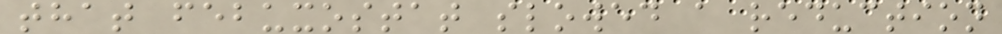that febuxostat slowed a reduction
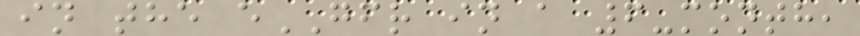in the eGFR in a 6-month,
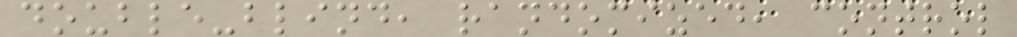double-blind, randomized, control
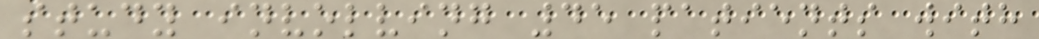study involving 45 patients with
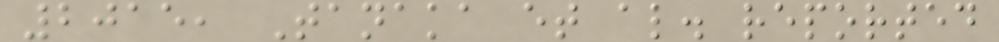2015, Tanaka et al. reported
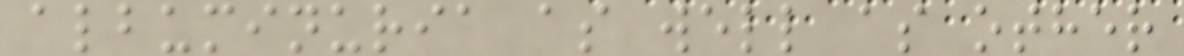albuminuria as well as other
